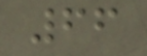66
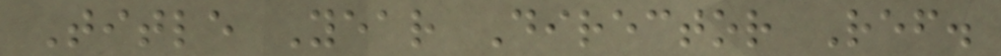Title Year Director Ref.
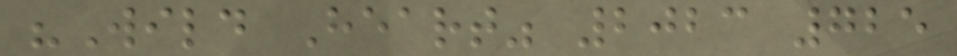"Wild Heart" 2023 725
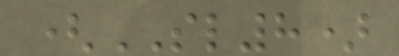(SL8)
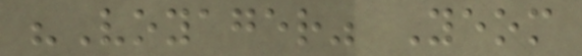"Voyager" Yeom
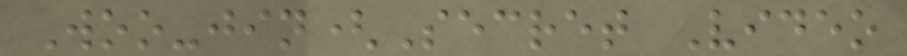Woo-jin(Secret Video
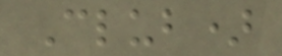Club)
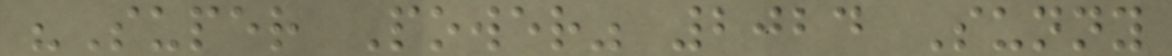"Super Power" 2024 Sunny
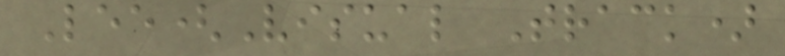Lee(Visual Track)
